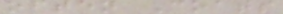often Coats
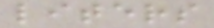liters
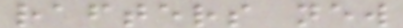rafters new
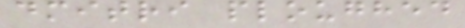dmitri ploughed
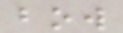bow
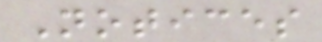Notices
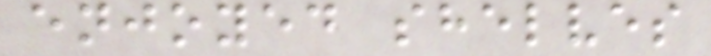enjoyed shelves
